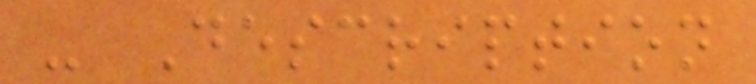- Description
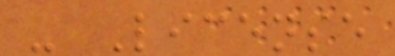- License
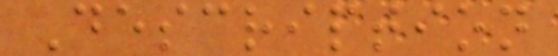Description
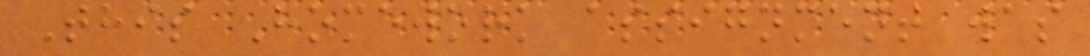This Homework assignment was
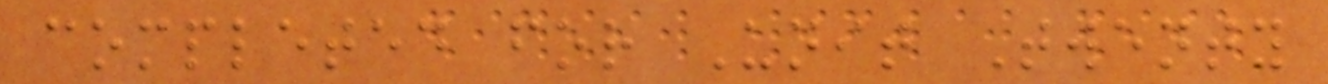completed for Unit Twenty
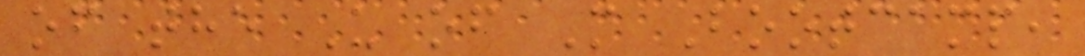of the U of M Bootcamp,
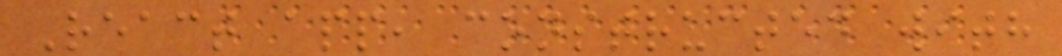React app, constructed with
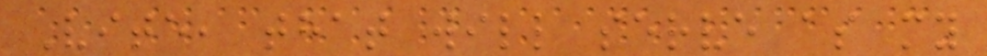Vite, that will serve as my
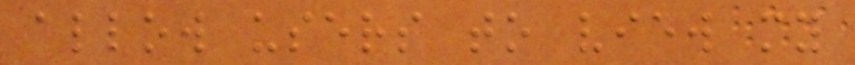allow users to view my
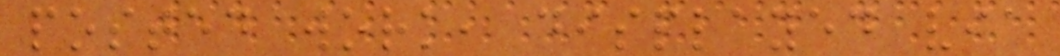posted work, displayed via
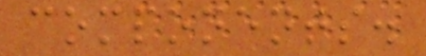components.
